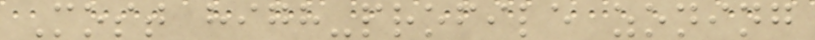Most high-profile zoning
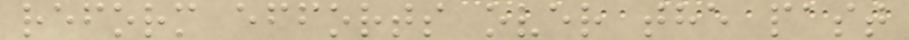reform efforts over the past
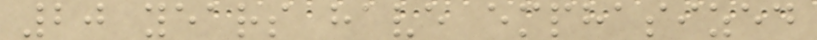20 years have emphasized
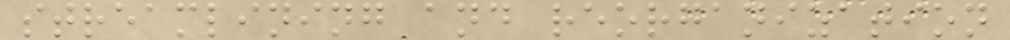streamlining and reorganization
